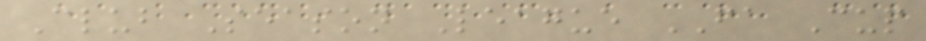Club Season League FA Cup
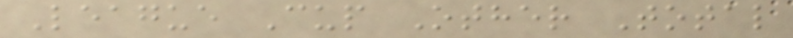League Cup Other Total
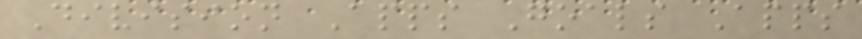Division Apps Goals Apps
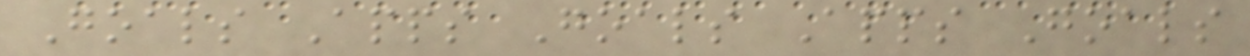Goals Apps Goals Apps Goals
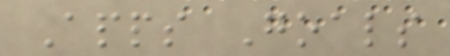Apps Goals
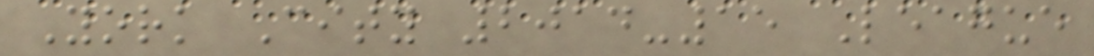York City 2014-15 League
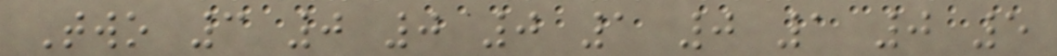Two 3 0 0 0 1 0 1 0 5
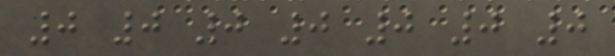0 0 0 0 0 0 0
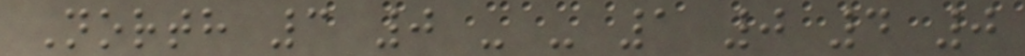North 3 0 - - 1 0 4 0
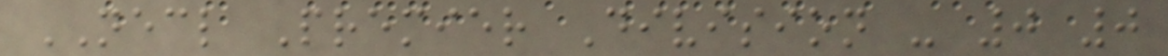NECL Premier Division - 0 0
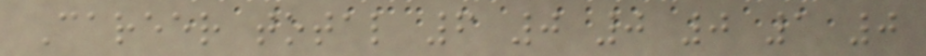Career total 6 0 0 0 1 0
